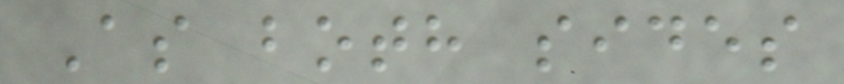As both sides
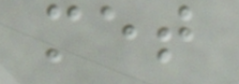met
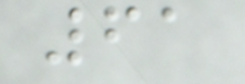61
